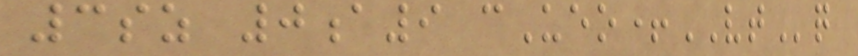3sz 0a9 cUeo+VTq
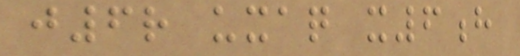j6r uxaq x6h
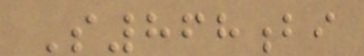S868bi
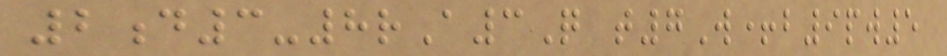2d3-8rA3Q t7W+b9pw5
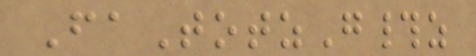FaTotzG#z
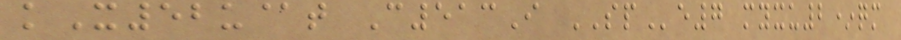kX52u@t C513I SPe7 myxu2*qm
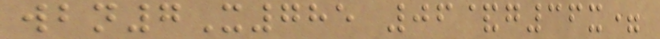wbn7X785 06&g36x=
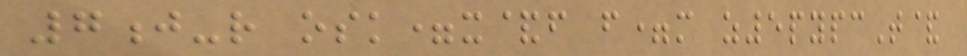7j-r osk=x&f f=m z5pypcT&
